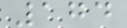174
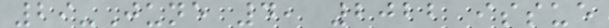29-June 4, 2022 issue
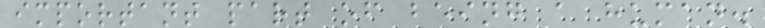important part of being a human.
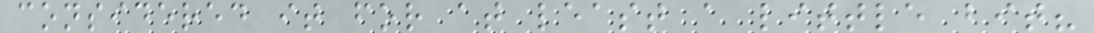considered it for at least a little bit?
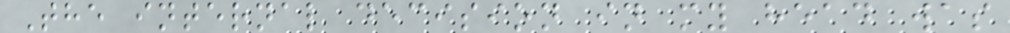The internal decision in my head was
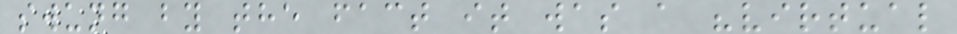swung by the fact it was a "virtual
